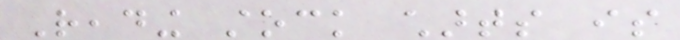Reading stock charts is
